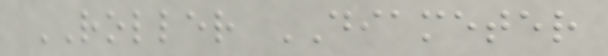ROLLER DIAMETER
